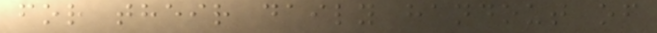for their daily handout of
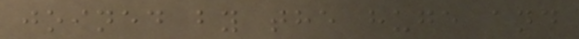joined by the huge and
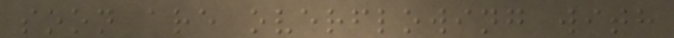soon are overflowing with
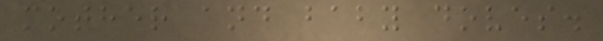mother and baby doves.
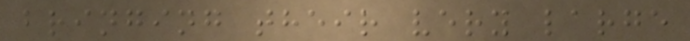bringing their very large
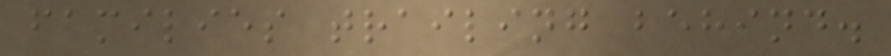families trailing behind.
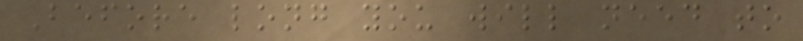Before long you will need to
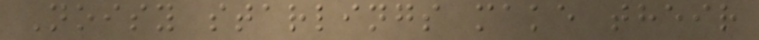Noisy starlings make their
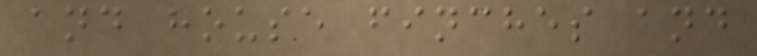and house finches and
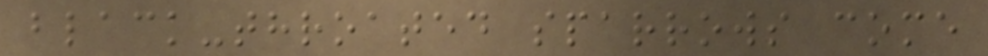black-throated sparrows come
